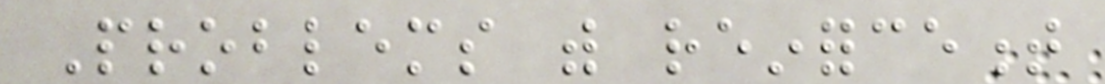Problems with reinforcement
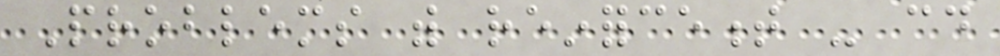Problems with reinforcement - could
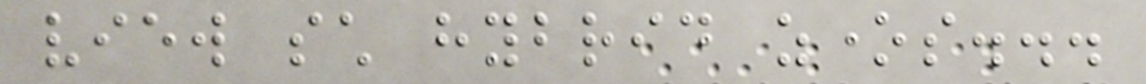view such hybrid zones...
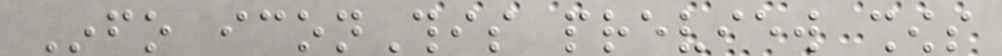Info iconThis preview shows
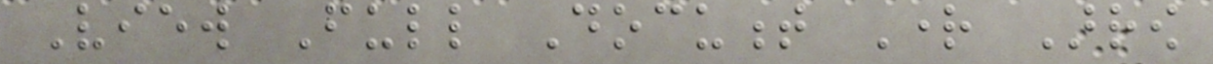View Full Document Right Arrow
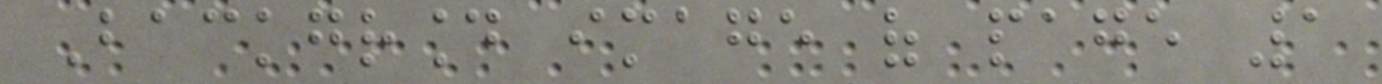Background image of page 1
